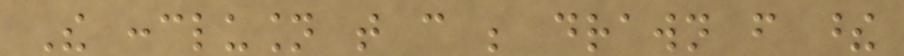The conclusion that can be drawn from these
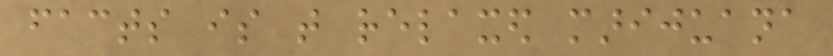facts is that relaxed marijuana
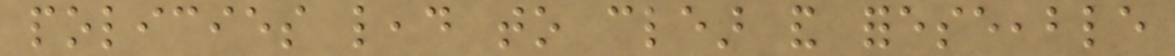policies lead to clear and foreseeable
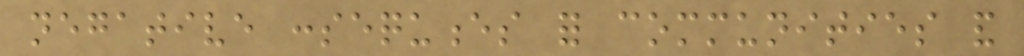negative consequences for communities and
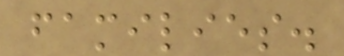families.
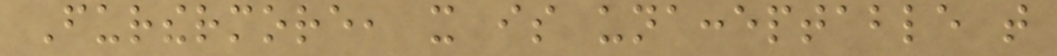Furthermore, it is unacceptable that
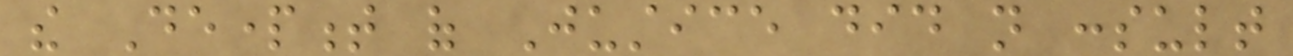the Department of Justice did not consult
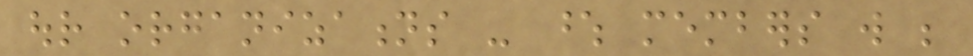our organizations - whose members will be
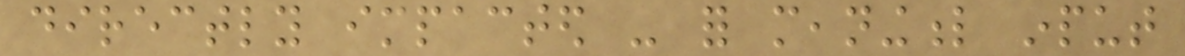directly impacted - for meaningful input
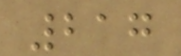217
